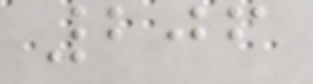206
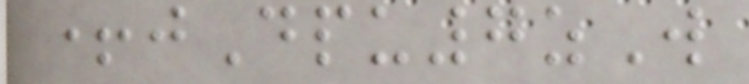+jDpu7zW
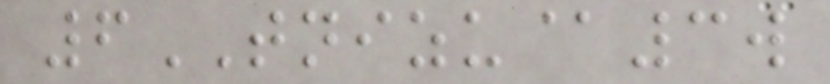6TNIZU@3w
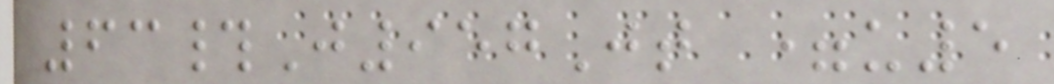63#J957Jt =u5
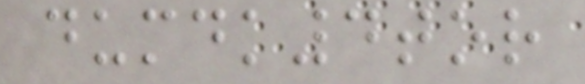dumdk4tor
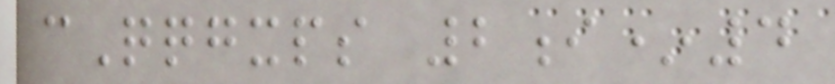cQqgxps 2i*4
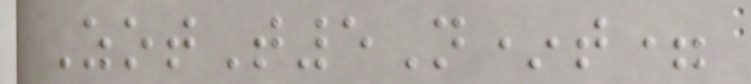ZotT5N*t=
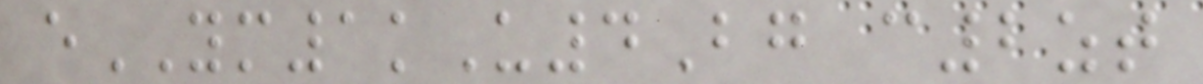eYM1kU4Bg c2zt
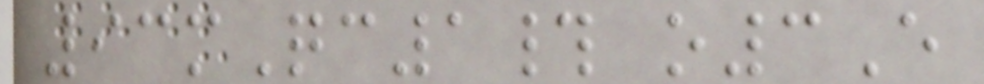93mQc1# o3E
